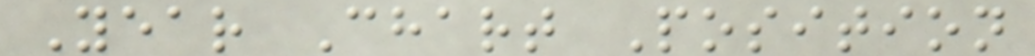Year Chart Position
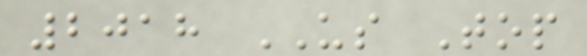2018 US Top
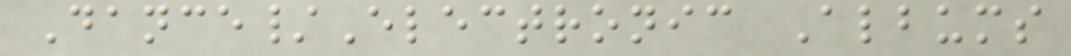Dance/Electronic Albums
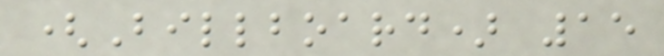(Billboard) 15
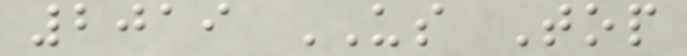2019 US Top
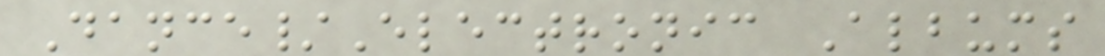Dance/Electronic Albums
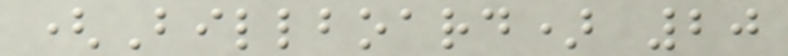(Billboard) 20
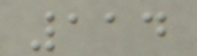114
